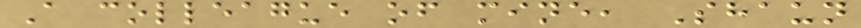A colleague of mine, Shaun
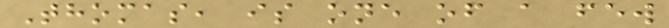Thomas, is one of a few
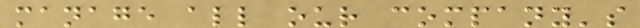manage all our company's
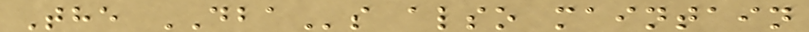The DBAs also maintain
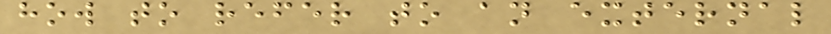how to refer to an external
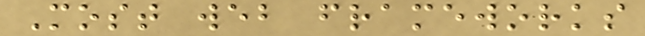Most web frameworks
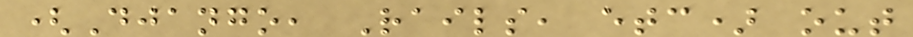(Django, Rails, etc) out
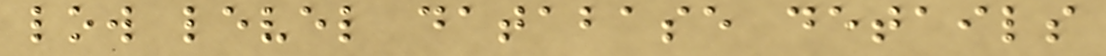low level database details
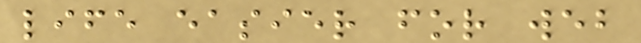life easier for web
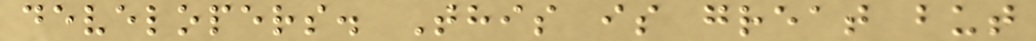developers. This is great but
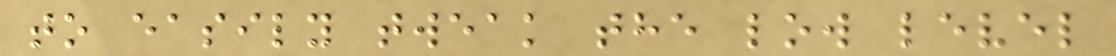to easily tweak the low level
